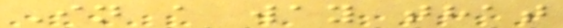In a way that
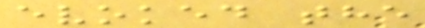evoked the
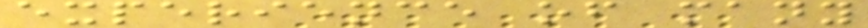experience of many
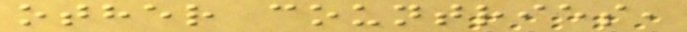other countries,
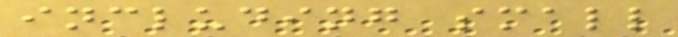including small
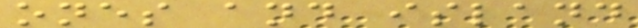ones and island
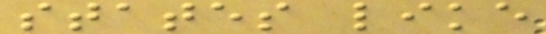states like
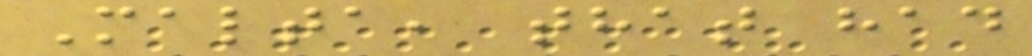Malta, that had
